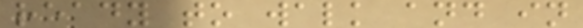ready to walk and in
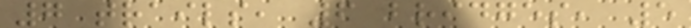7 trails, 6 bridges, 5
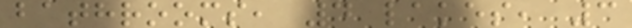bathrooms, 4 lakes, 3
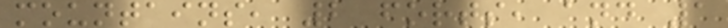mountains, 2 forts, and 1
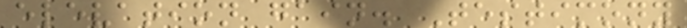elevation gain. Testimony
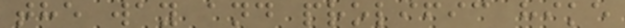the way and prolific hike
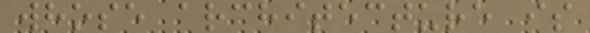whose architecture is
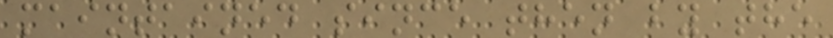maintained since then by the
